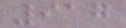917
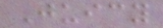Juicy
